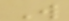W
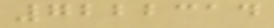7222314
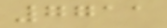7711
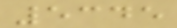5345
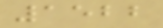1522
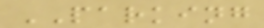PARKING
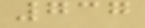737
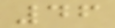46
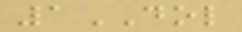1DOL
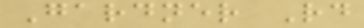Gardner Rd
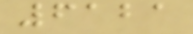6121
